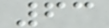63
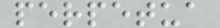perpetua
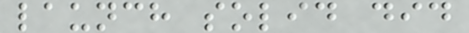launch solid did
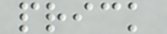prick
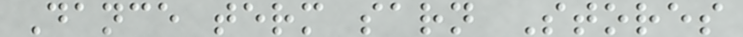Dance term sarn Stores
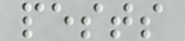pests
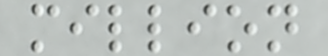million
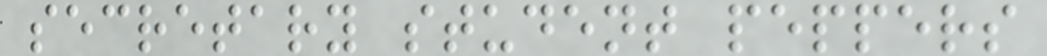secretary student peppers
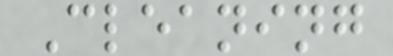Cleaning
